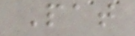Pat
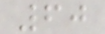60
